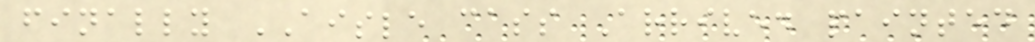finally AISLE cass Arrived painted
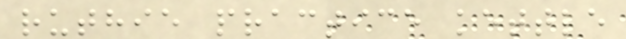ruthie practice kettle
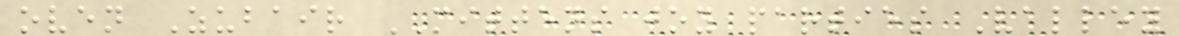oven Zubair MITTENS joy parties Valley
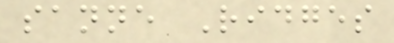sanne Ridges
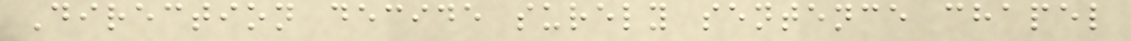Direction decide surely sentence chapel
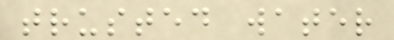trusted water
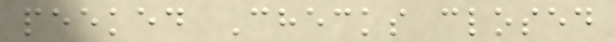peeked Checks closed
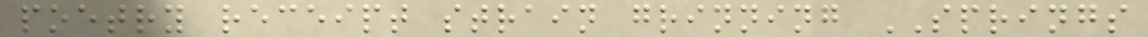poetry receipt strain grinning SPRINGS
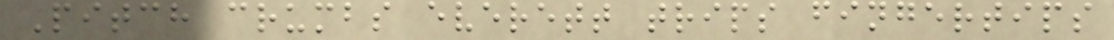Pitch crumbs everett trips fingertips
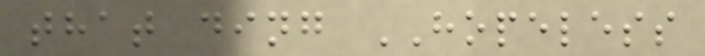that ding HOPELESS
